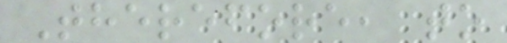Therefore, to
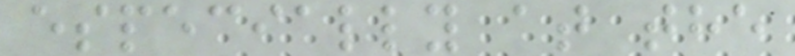especially at the
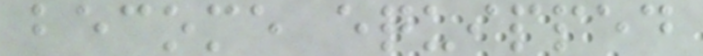become equipped
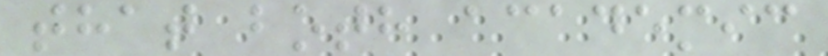that both academic
